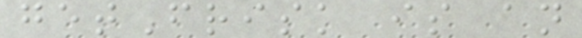getFrisk is an
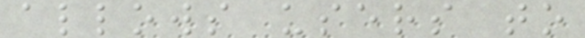allows users to
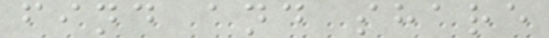find and share
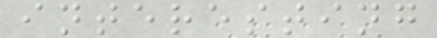interesting
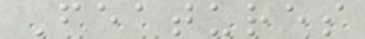Features
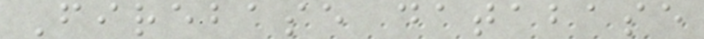Firebase database
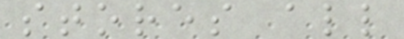stores all
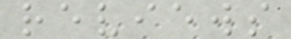reviews
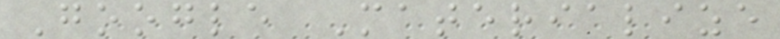Google Materialize
